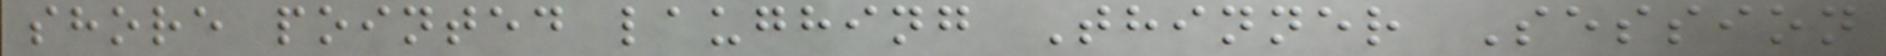shore pointed laughing Thinner Session
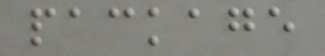package
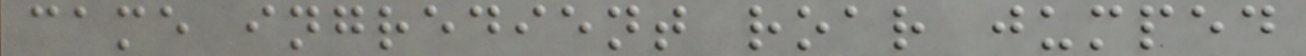came ingredient roar jumped
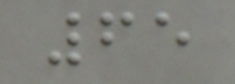65
